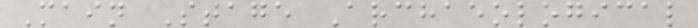Main Stage Archaeological
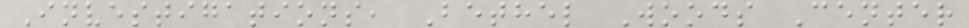Investigations, Bethel Woods Center
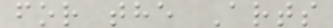for the Arts
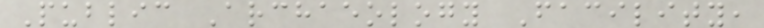Public Archaeology Facility,
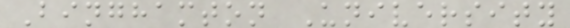Binghamton University
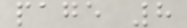page 8
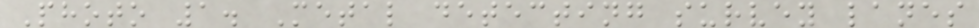Photo 1. Metal detecting survey lanes
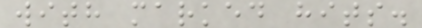with marked hits.
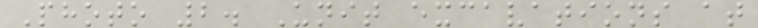Photo 2. Unit excavations at
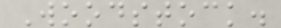Woodstock.
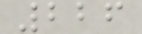226
